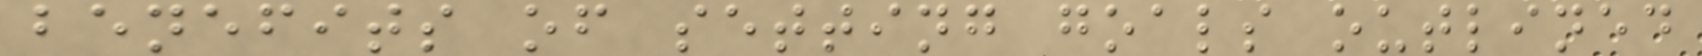benefits of setting goals outlined
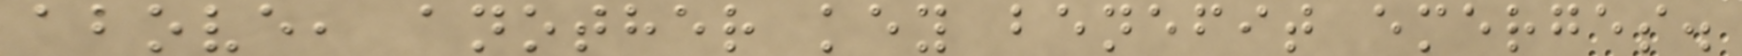above, another key benefit emerges.
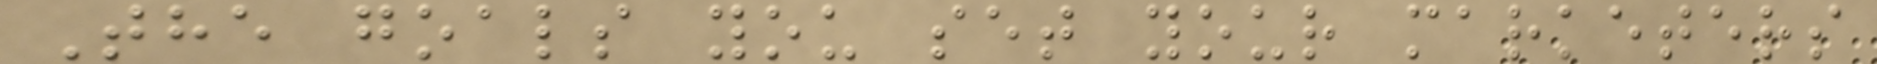The goals you set your marketers
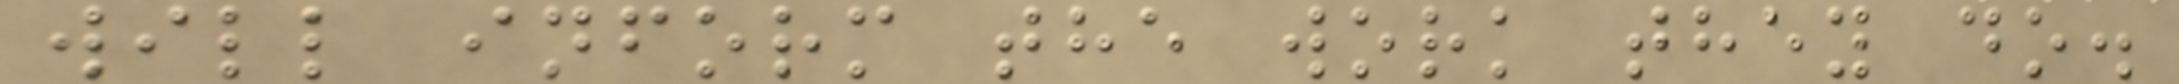will inform the work they do.
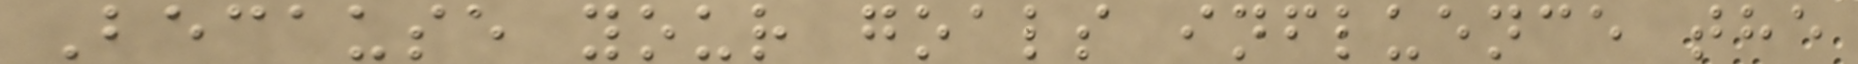Because your goals influence the
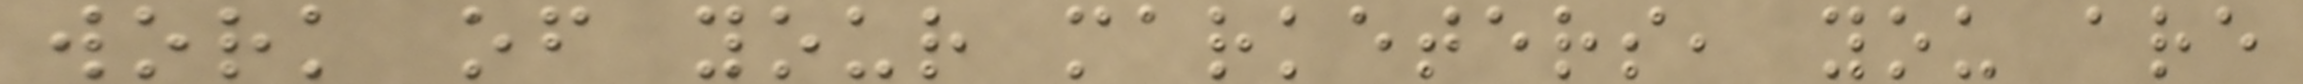work of your marketers, you are
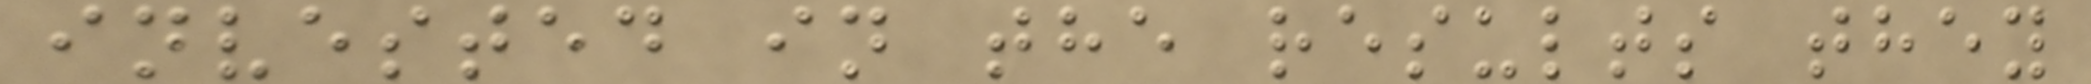invested in the results they
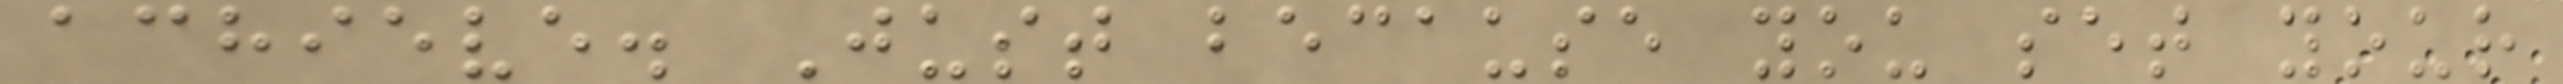achieve. Just because you set your
